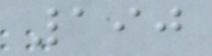190
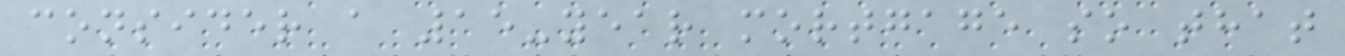consider a 15-year mortgage so that
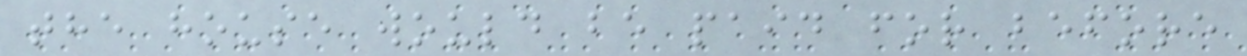the house would be paid for before
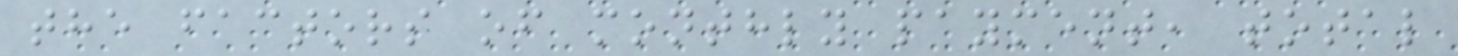the factors of monthly payment, total
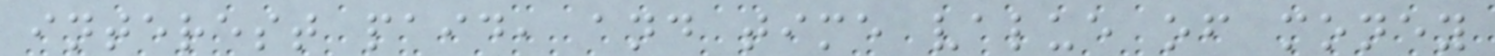interest paid, and time value of money
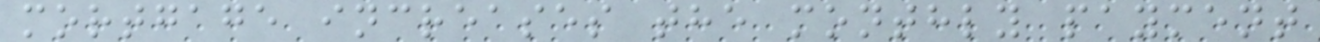mortgage increases the monthly payment
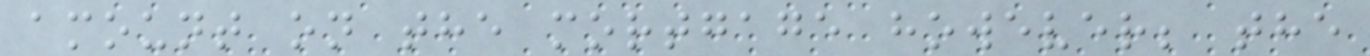amount on the mortgage however; the
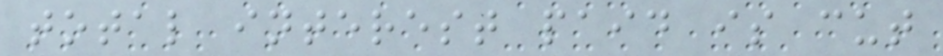total interest paid is cut
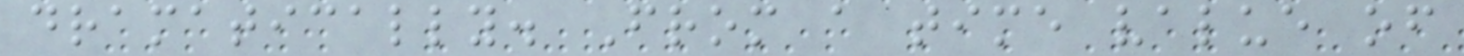dramatically. From a time value of
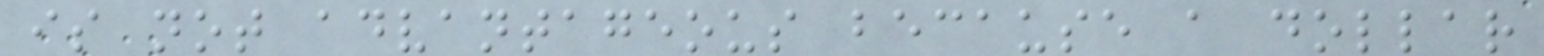is not advantageous because a dollar
